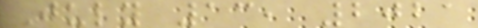July 13, 2021
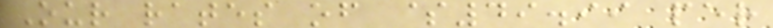Our rates of $49.99 per
